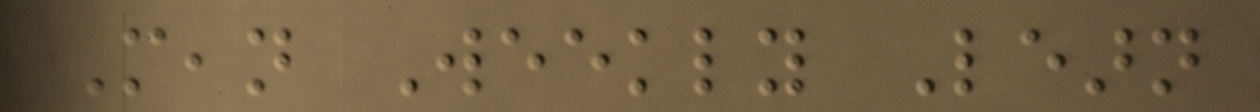Mean Weekly Learn
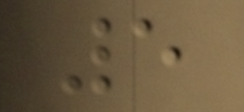5
